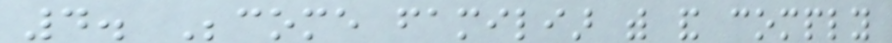4. Become familiar with and comply
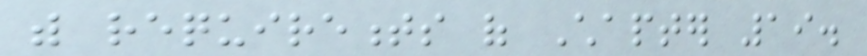with requirements of Chapter 19.
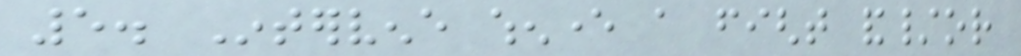5. Intervene whenever a fight and/or
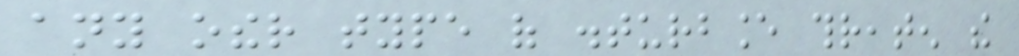any other type of disturbance threaten the
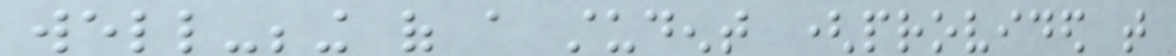well-being of a student (provided that
